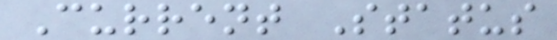Current Status
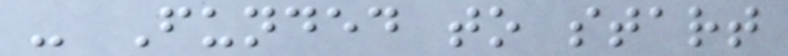- Funded to start
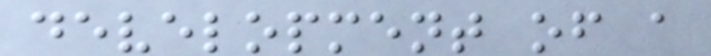development of a
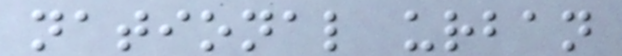national urban
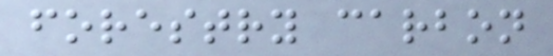forestry carbon
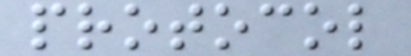protocol
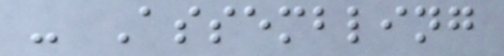- Assembling
